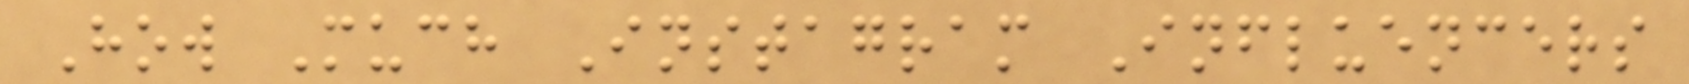How Much Instagram Influencers
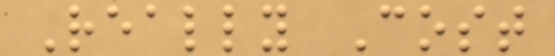Really Cost
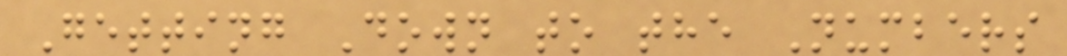Getting Down to the Numbers
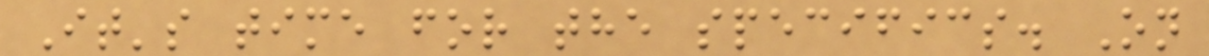It's time for the specifics. On
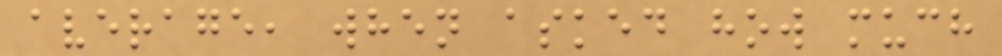average, when asked how much
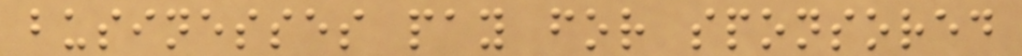businesses pay for sponsored
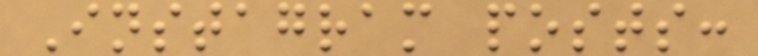Instagram posts:
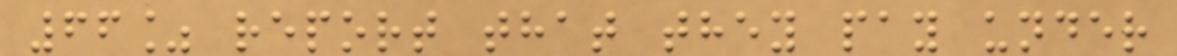66% report that they pay under
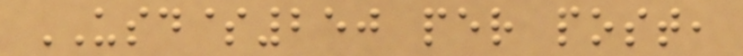USD$250 per post,
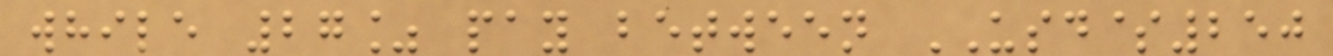while 27% pay between USD$250
